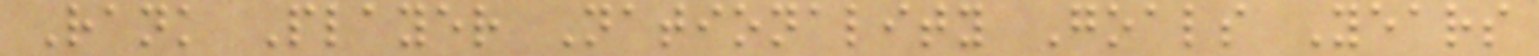Rank Player Nationality Goals Years
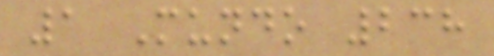1 Mundo 238
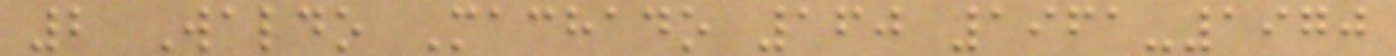2 Waldo Machado 160 1961-1970
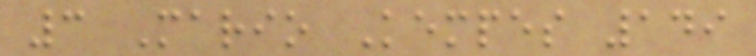3 Mario Kempes 149
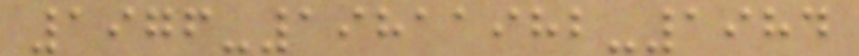1976-19811982-1984
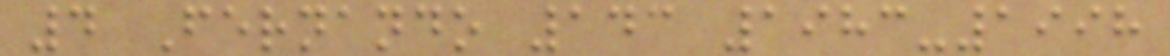4 Fernando 143 1983-1998
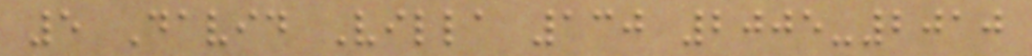5 David Villa 130 2005-2010
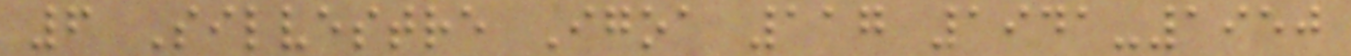6 Silvestre Igoa 117 1941-1950
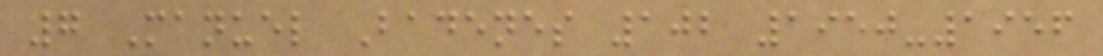7 Manuel Badenes 102 1950-1956
